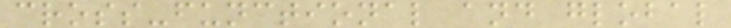cross-functional and global
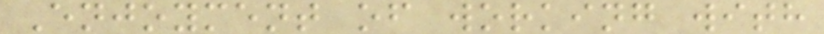Enjoyment of working with
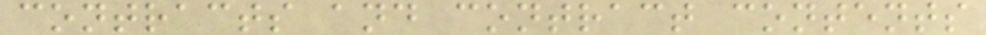contracts and contract contents
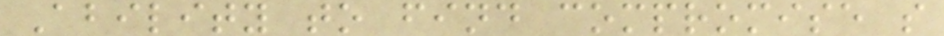Ability to find compromise s
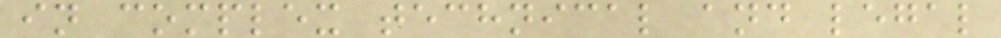in complex technical and legal
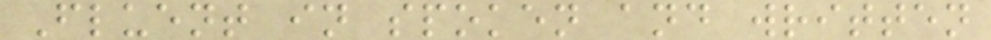Fluent in spoken and written
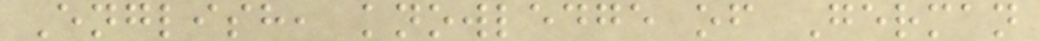English, knowledge of German
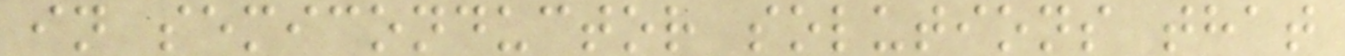in semiconductor solutions that
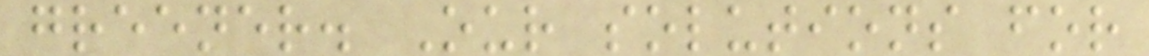greener. Our solutions for
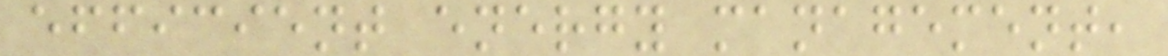efficient energy management,
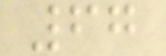67
